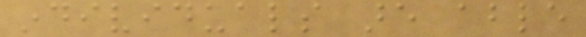individuals are able
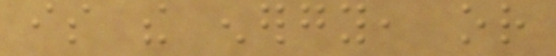is the energy, or
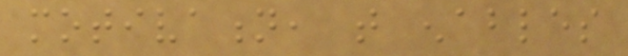motivation, that enables
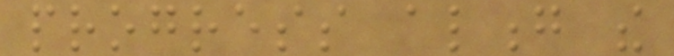progress along the
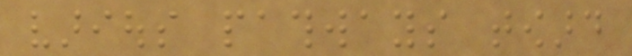various pathways toward
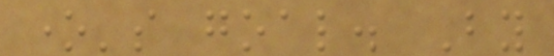one's goal. By
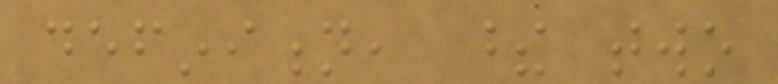definition, these two
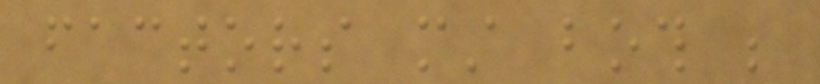factors must both be
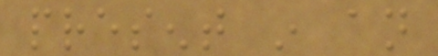present in an
